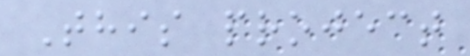This project
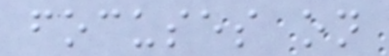focuses on
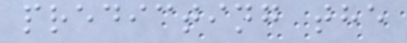predicting the
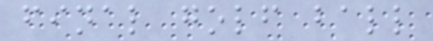final golf ball
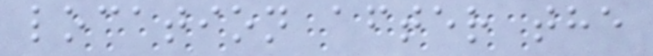location after the
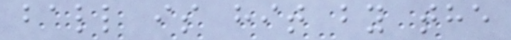ball is hit by the
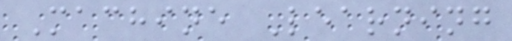Machine Learning
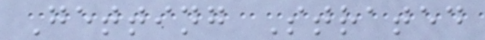Getting Strated
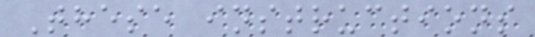These instructions
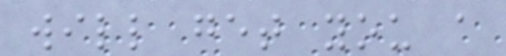will get you a
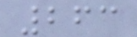263
